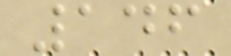146
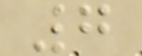7
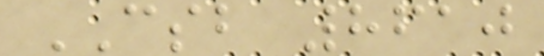CSB 8610
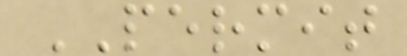PERMIT
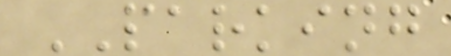PARKING
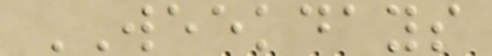WEEKDAYS
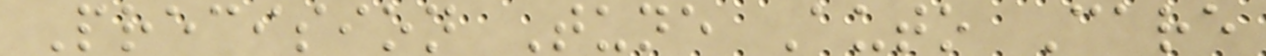Precision Tune Auto Care
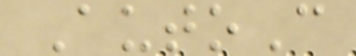AutoC
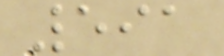591
